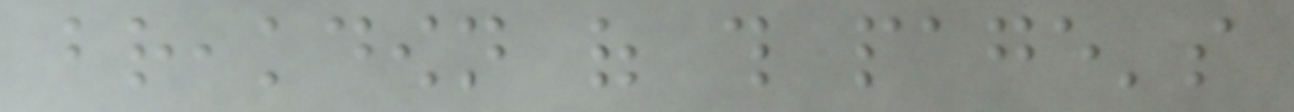breakdown of this page's
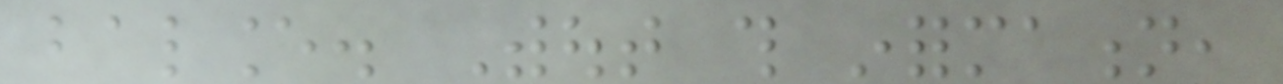balance. Without this information,
